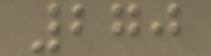270
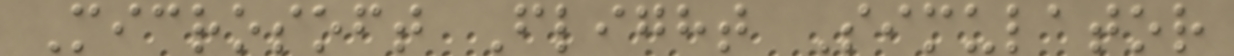Microsoft Flight Simulator
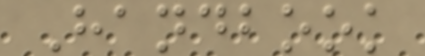Handbook
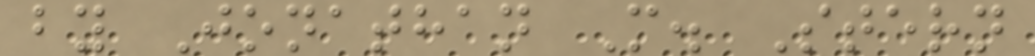by Jonathan M. Stern
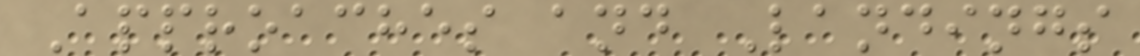Approaches and Landings
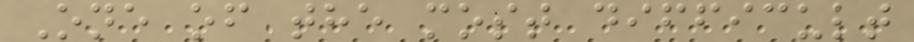One of the most difficult
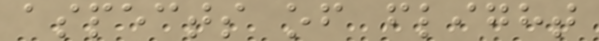aspects of flight
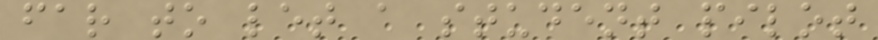far to let a student pilot
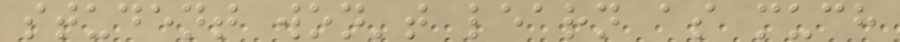student won't learn as much
